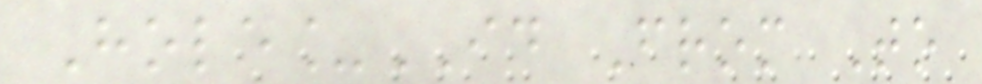Hole_ID From To
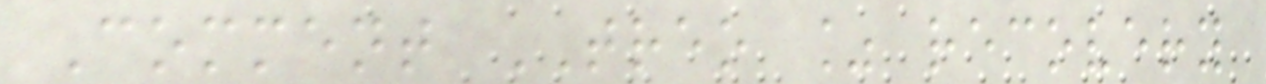Comment TREO % recovery
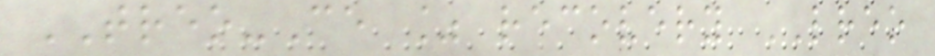TREO-Ce % recovery LREO
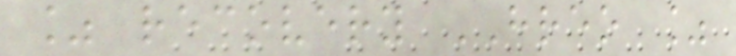% recovery HREO %
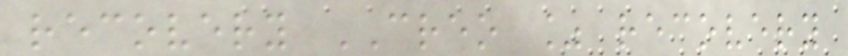recovery CREO % recovery
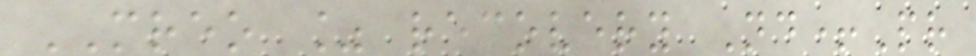MREO % recovery Nd+Pr
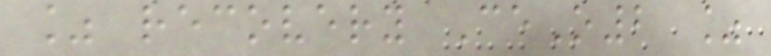% recovery CeO2 %
